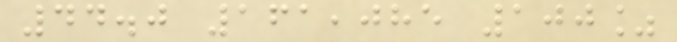44.0 161,085 100%
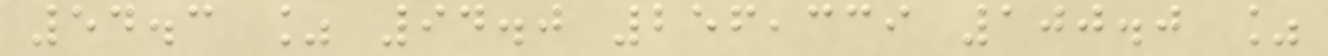54.3 % 94.0 256,339 100.0 %
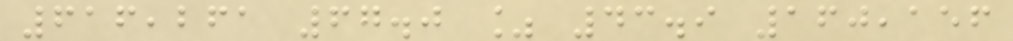616,261 67.0 % 43.9 160,156
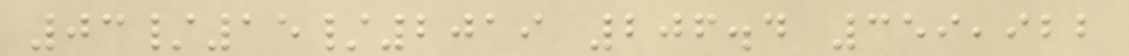03/15/2019 206.4 359,922
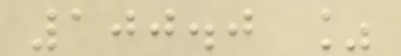100.0 %
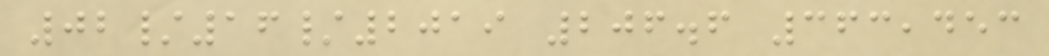02/16/2019 206.6 363,453
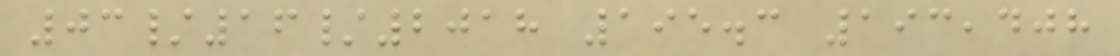03/16/2018 195.3 193,408
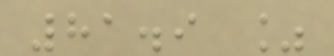81.9 %
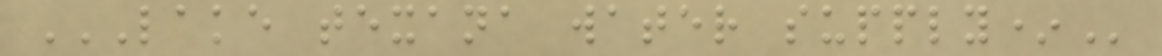LAKE TEXANA WATER SUPPLY*
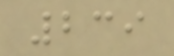239
